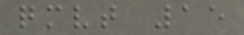qmvt 15
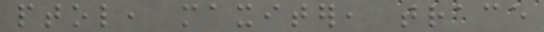ptol, maxiter, trace
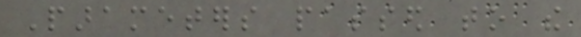Parameters passed to the
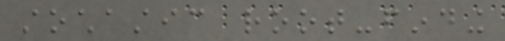stochastic root-finding
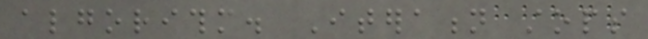algorithm. Iteration stops
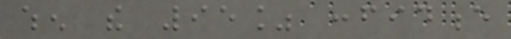when the 95% confidence
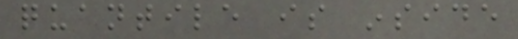quantile is inside
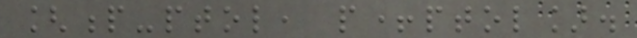[p-ptol, p+ptol].
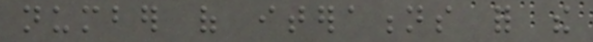number of iterations for the
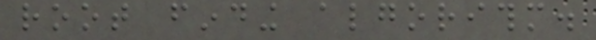root finding algorithm.
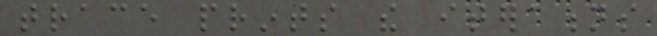trace prints the iterations
